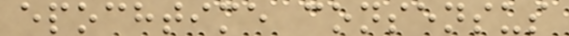epochtime consensus
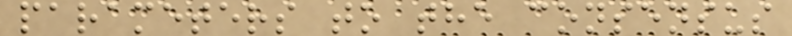parameters to the consensus
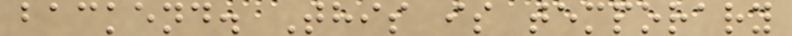backend. This is temporary
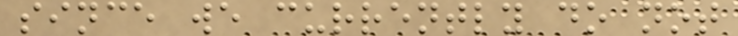since we currently do not
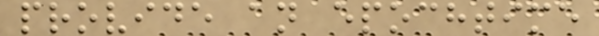provide an epochtime
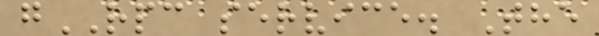gRPC service. The
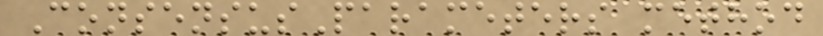ConsensusParameters method
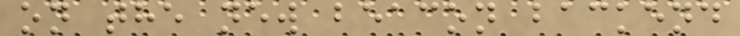on the new beacon backend
